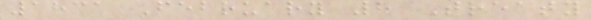1831 February 8 Treaty
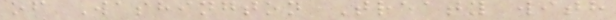of Washington Treaty with
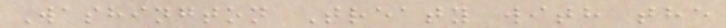Washington Treaty with the
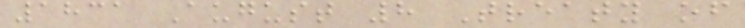1831 August 8 Treaty of
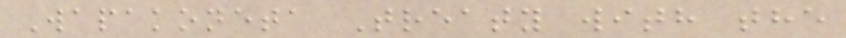Wapakoneta Treaty with the
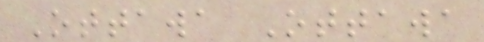Ottawa Ottawa
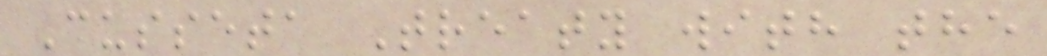Cusseta Treaty with the
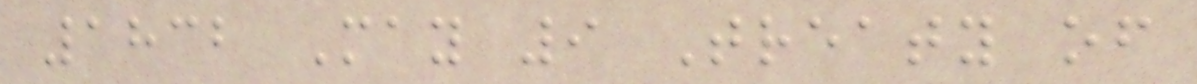1832 May 9 Treaty of
